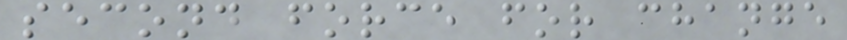second force for change
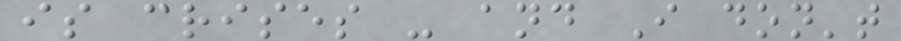is crises - and I don't
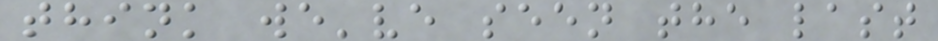think we've seen the last
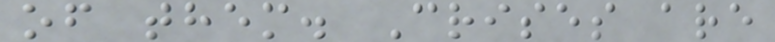of them. Crises are
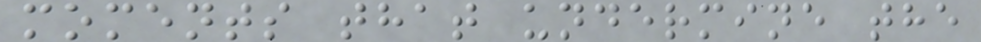moments that undermine the
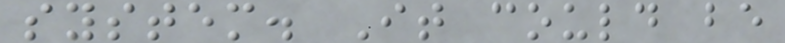system. It could be
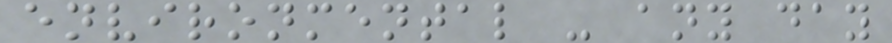environmental - any day
